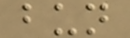bun
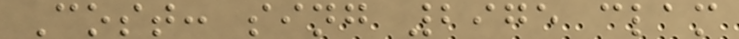Cost: sing 2975 clam
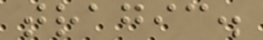tragic.
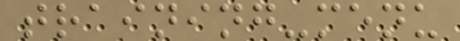training-menu
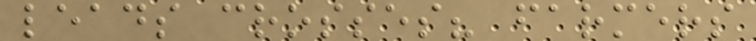leads crosses? farmers
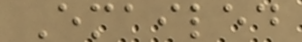Emailed
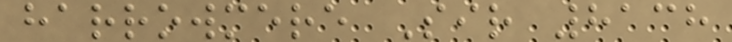harrowmere Sir 8138
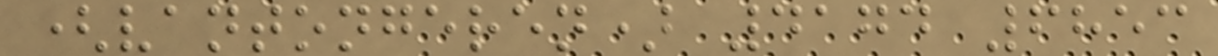(vantongeren) 4174 6853
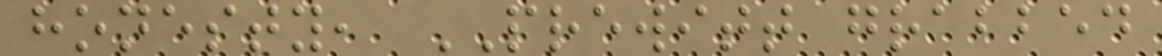honesty, PREWITT grabbed
